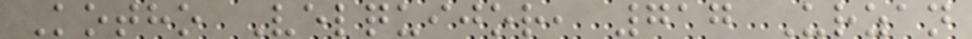Kotho Velquijor, 717 Urzan
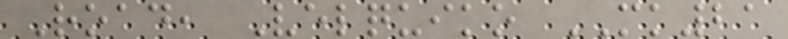Road, Velquiko MK21
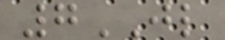7JL
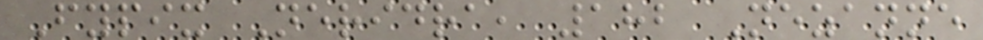Fypix Neridra, 182 Nezanne
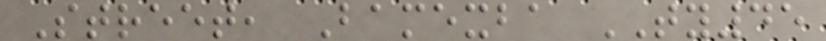Street, Bamexba TY45
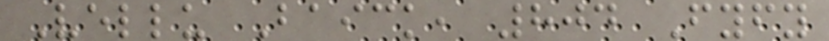Vellu Baick, 804 Fyfy
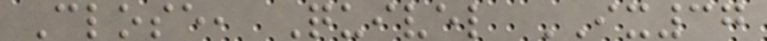Close, Quivel IX37
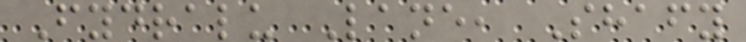Fydralu Lane, Shafy
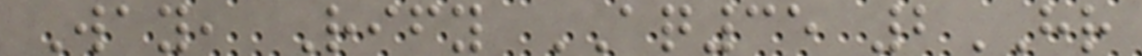Way, Rify AQ35 2HR
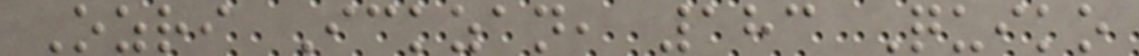Ozri Ickzan, 183 Quiko
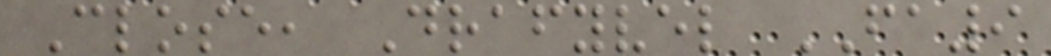Close, Drafyvel FA9
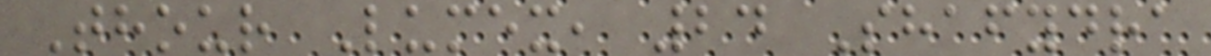Thour Lumex, 24 Shafydra
